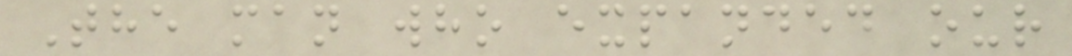The man who expanded our
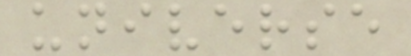universe
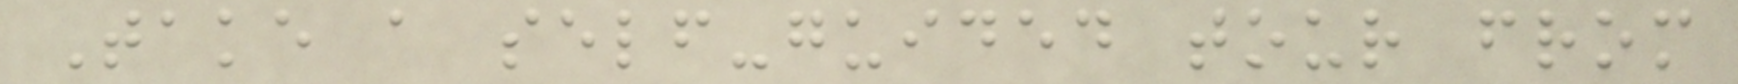Take a self-guided tour from
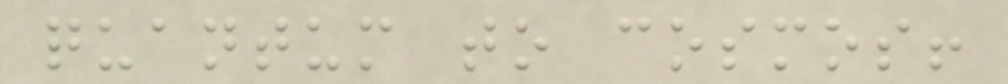quantum to cosmos!
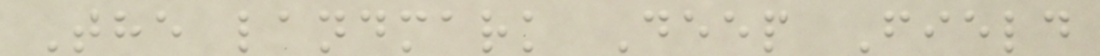The landmark Deep Field
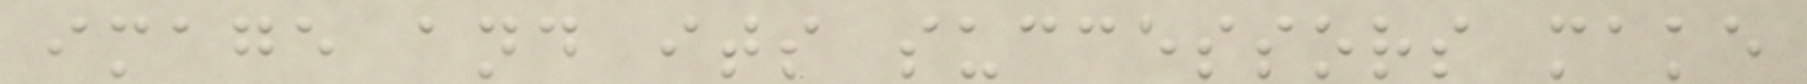image and its successors make
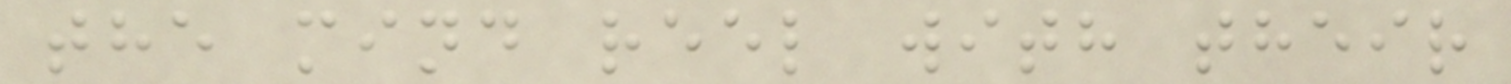the mind reel with their
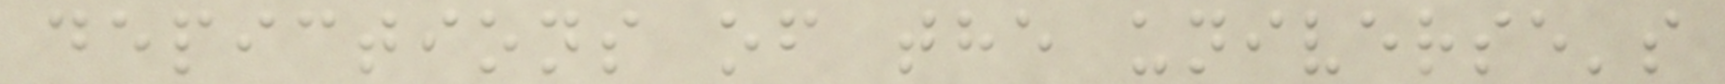depictions of the universe's
